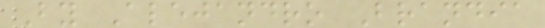By Alejandro Brandia
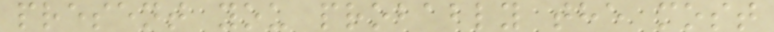present you probably the most
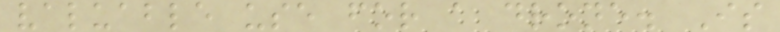valuable use for a drone. Is
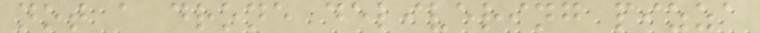not a drone delivering pizza
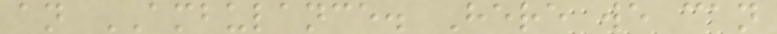an AMBULANCE. Here we can
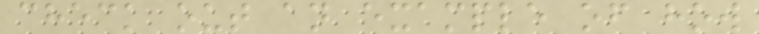check out an example of how
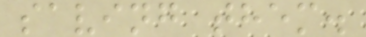saving them.
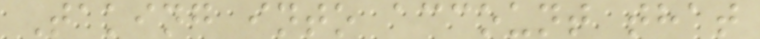Taking into account that
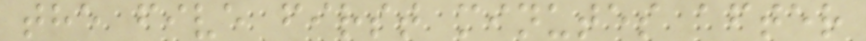the five first minutes after
